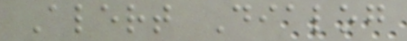Alert Dialog
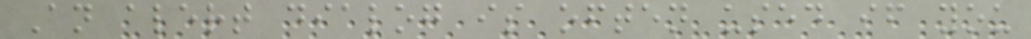An alert dialog is often used if you
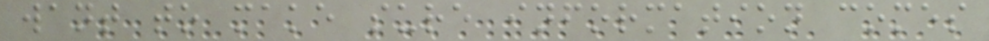want to make sure information comes
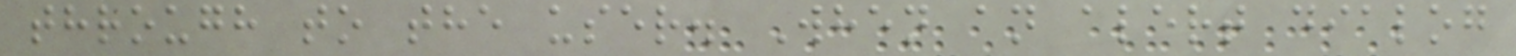through to the user. When an alert dialog
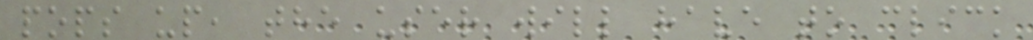pops up, the user will have to click
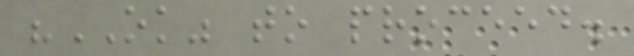"OK" to proceed.
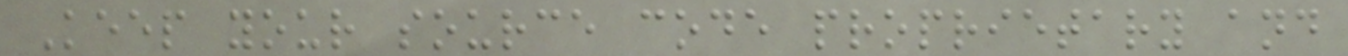Keep your source code proprietary and
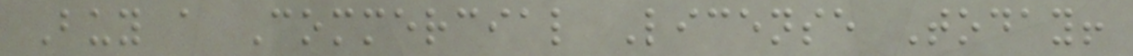Buy a Commercial License Today!
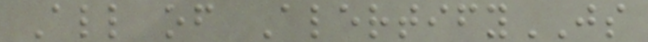All of AlertifyJS
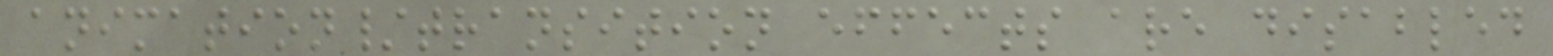animation/transition effects are disabled
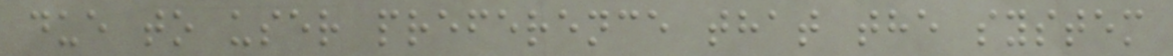due to user preference that the system
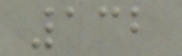132
